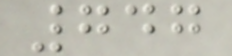747
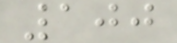100
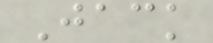Jack
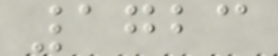1723
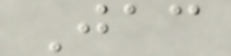Jac
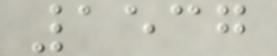1537
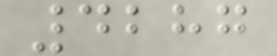4287
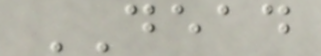DEAD
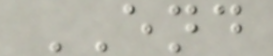END
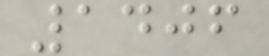1406
